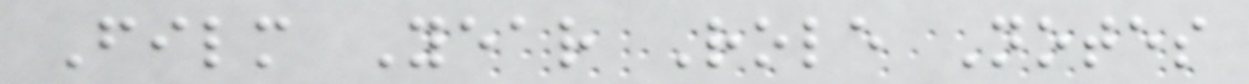Film Year Role Notes
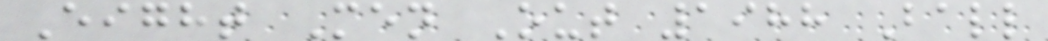Eight Men Out 1988 Ball
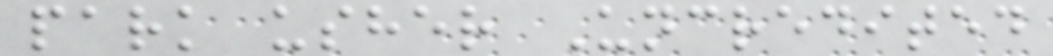park usher Uncredited
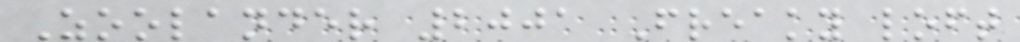Zoolander 2001 Freaky loft
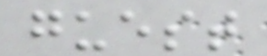guest
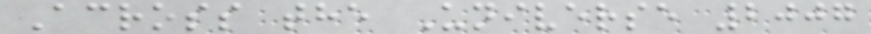Across the Universe 2007
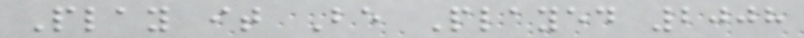Play it Be Played 2008
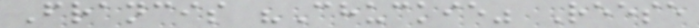Francis "Chuckie" Reese
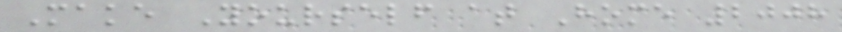Make Yourself at Home 2008
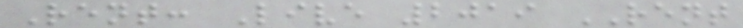Rent: Live 2019 RENT
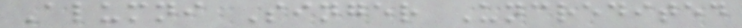Alumni Singer Uncredited
